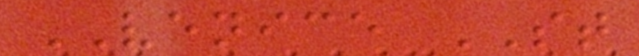VENICE ST
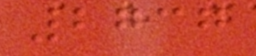2737
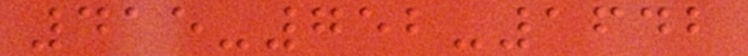415-752-1642
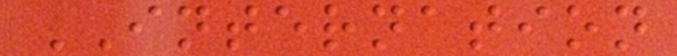INTERNATION
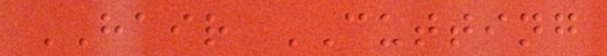HAIR CUTTING
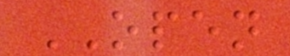OPEN
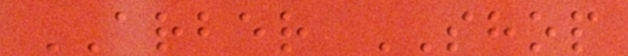ARBER SHOP
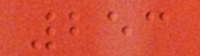253
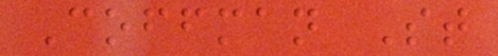Coffman St
